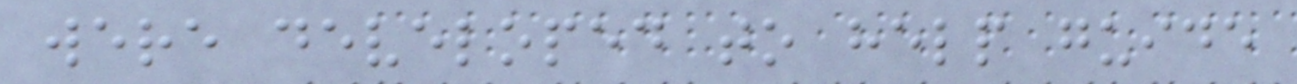were developed to help guide
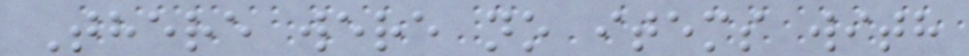There were no items with
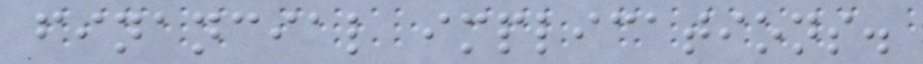financial implications.
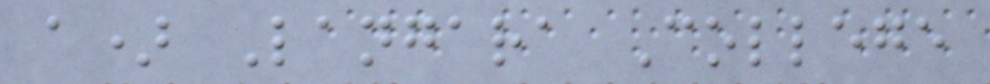a) Langara College
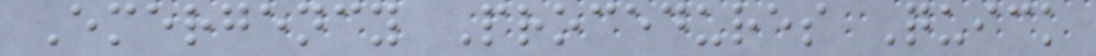Emergency Procedures Quick
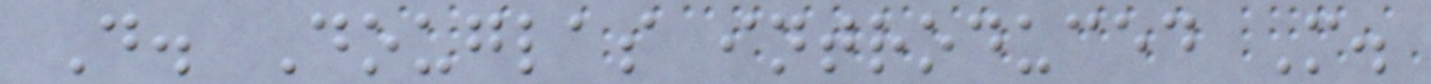D. Douglas introduced M.
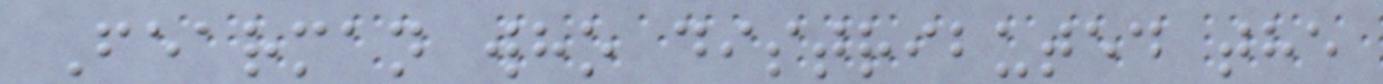Fearman who distributed the
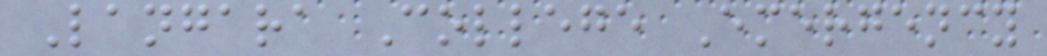Langara College Emergency
